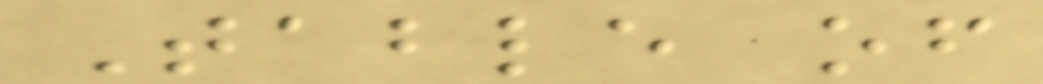Table of
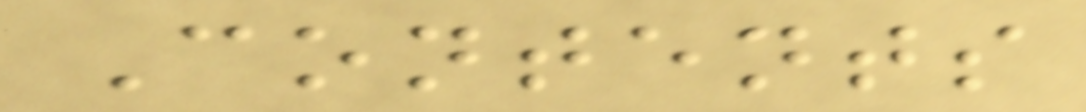Contents
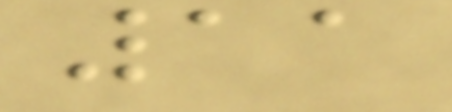11
